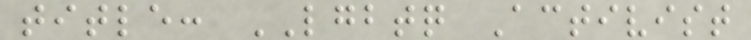title: LGBTQ Activist
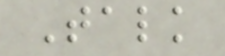Talk
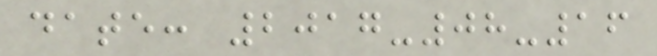date: 2017-08-16
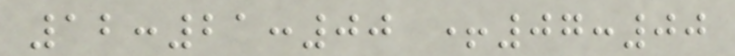12:21:00 +07:00
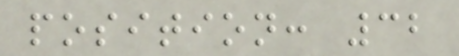position: 32
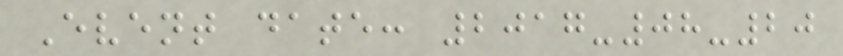Event date: 2017-08-20
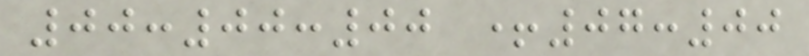00:00:00 +07:00
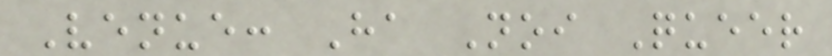Venue: Ha Noi Queer
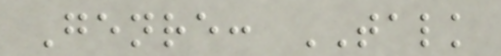Genre: TALK
